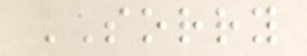SORRY
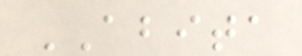ABITA
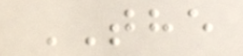THE
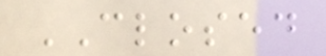CLOSED
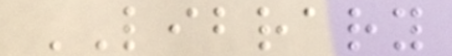LIBRARY
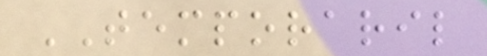TEMPORARIL
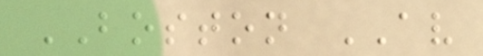BOSTON AV
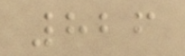826
